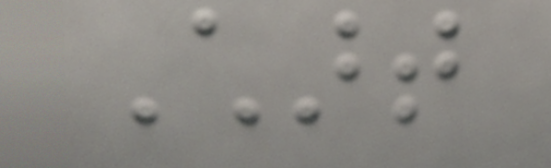Chart
